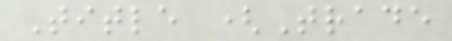Title (Trade
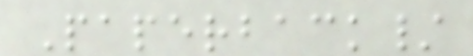Paperback/
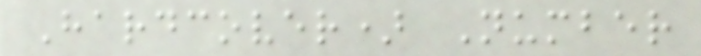Hardcover) Number
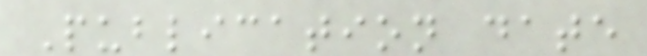Publication date
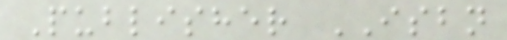Publisher ISBN
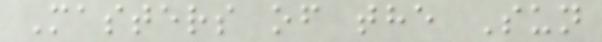Masters of the Sun
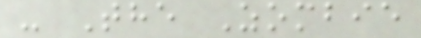- The Zombie
